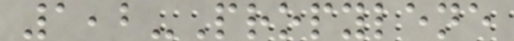1,2-Propylene
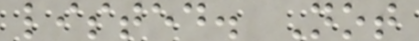listed. Not
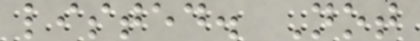listed. Not
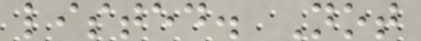listed. Not
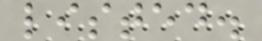listed.
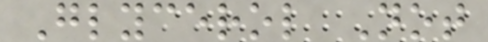Glycerol Not
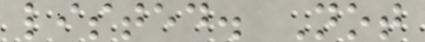listed. Not
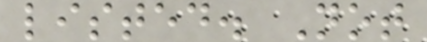listed. Not
